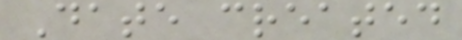Date created
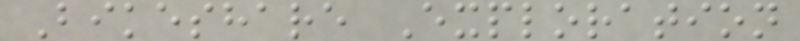Bikeshare Exploration
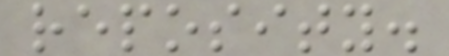reposity.
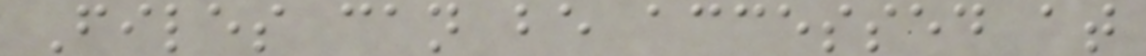Files can be accessed at
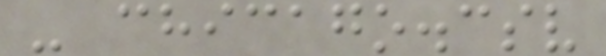- chicago.csv
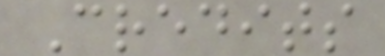Credits
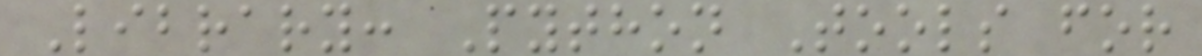Library: Python Tools for
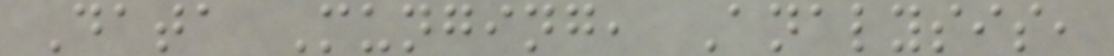Data Munging, Analysis,
